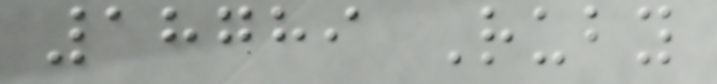18789 Ruby
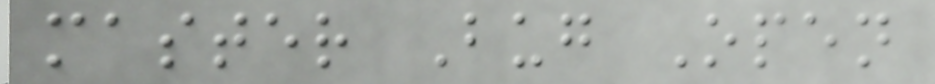master Bug Open
